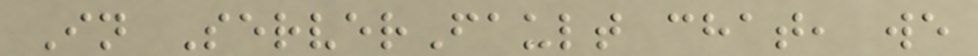In ServerFault chat, we
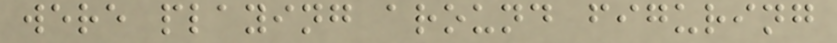were playing around figuring
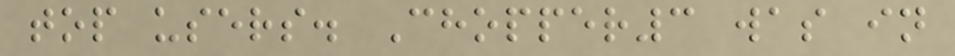top users. Chopper3 was in
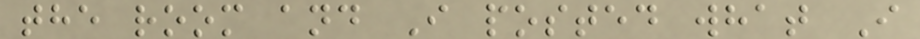the room and I posted what I
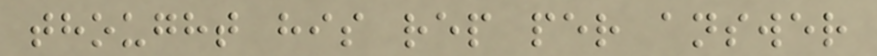thought his rep per answer
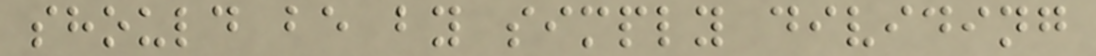should be by simply dividing
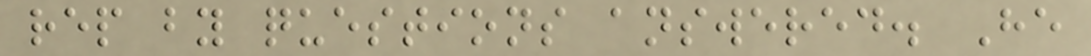rep by questions answered. He
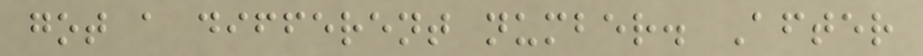got a different number. After
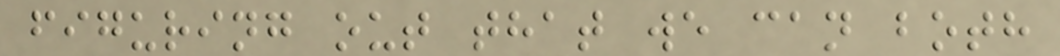figuring out that we can both
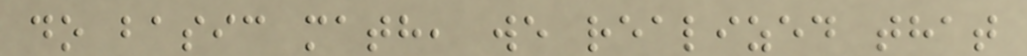do basic math, we realized that
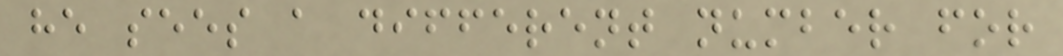he sees a different number for
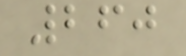260
